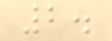2.
